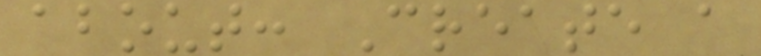about: Create a
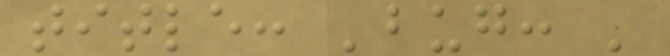title: 'bug: '
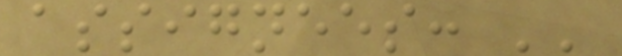assignees: ''
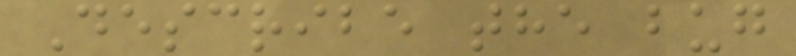Describe the bug
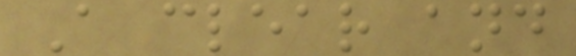A clear and
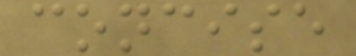concise
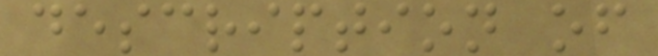description of
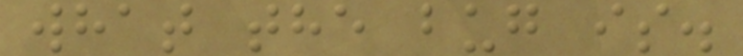what the bug is.
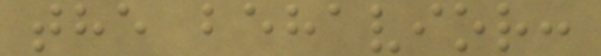the behavior:
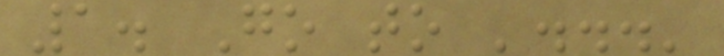1. Go to '...'
